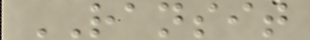RANSIT
